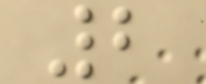2
